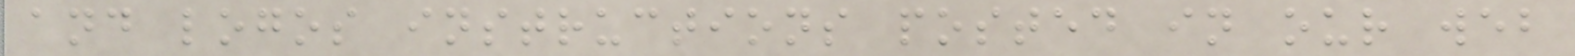and logos instructions posted in our web
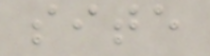site
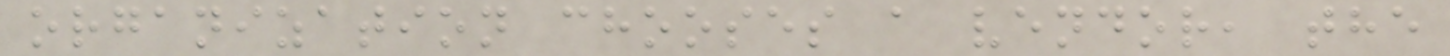organization chooses a vendor, the
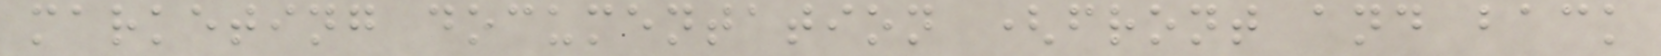marketing documentation (front and back
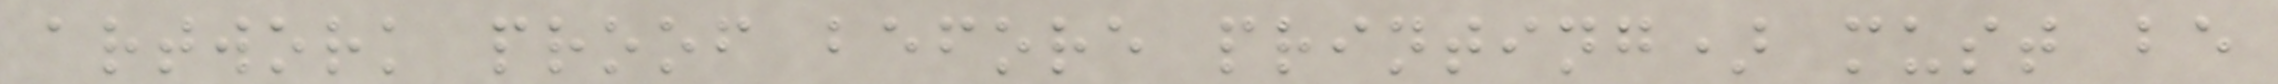artwork proof before printing) must be
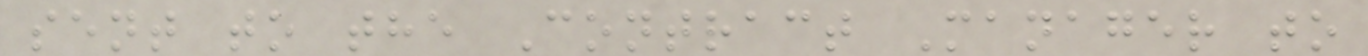sent to the Contract Manager to
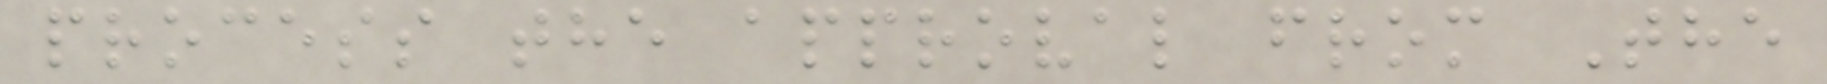process the approval from The
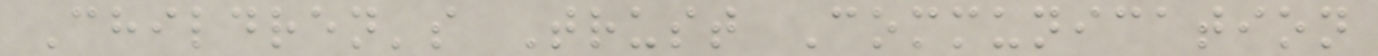Children's Trust Communication
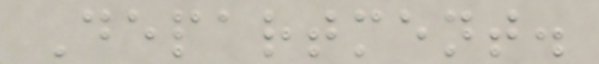Department.
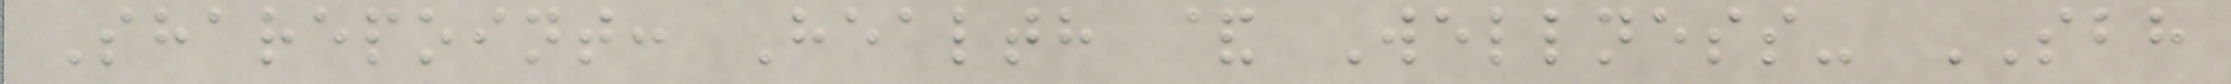Sharepoint: Health & Wellness- SBH
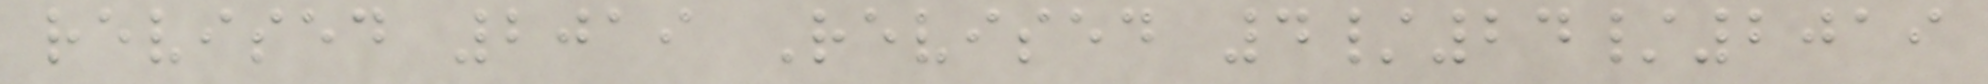revised 2019 Revised 4/24/2019
